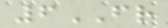6FR
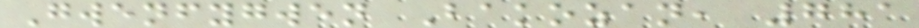Gwenfygwen Bakozan, 781
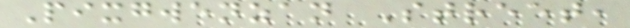Pixgwenzan Street,
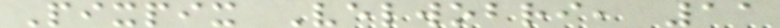Pixpix Velwobri, 11
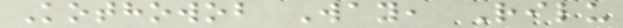Kothowob Way, Rilu
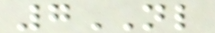7NL
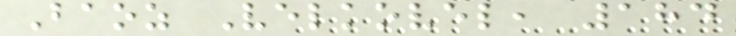Baoz Velkovel, 184
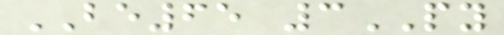BE65 3PY
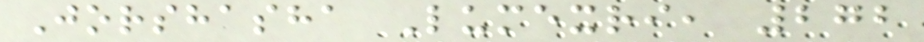Jorshasha Lumexri, 272
